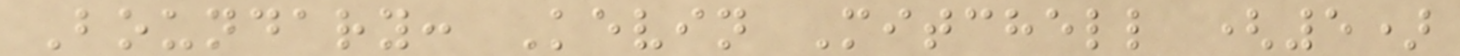Boundary: Kevin Mitchell (5)
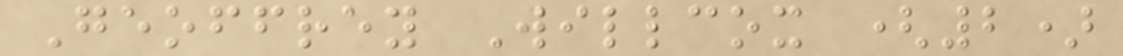Geoffrey Willcox (2)
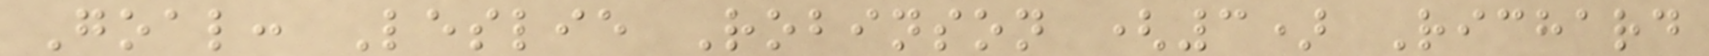Goal: Leslie Robinson (3) Richard
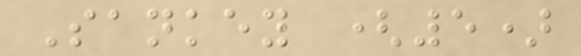Sankey (5)
